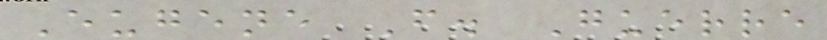Eugene F. Guerre
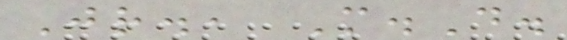Jr., M.D.
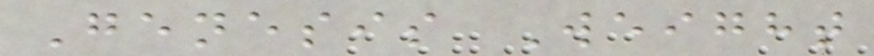Genesis Weight
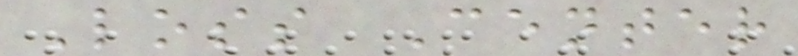Loss Center
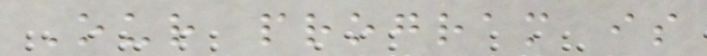Our program is
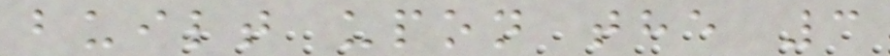built upon the 3
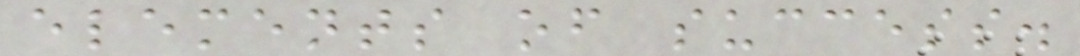elements of success.
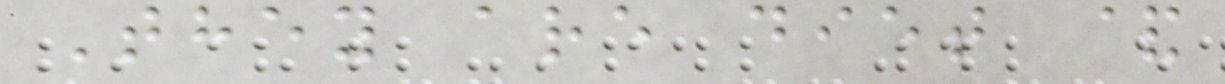They are diet &
